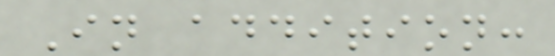In addition:
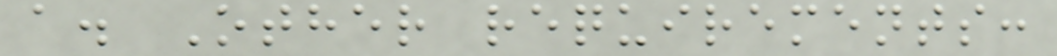a. Other requirements:
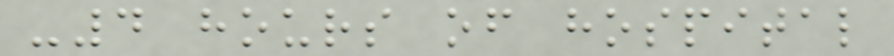-4 hours of hospital
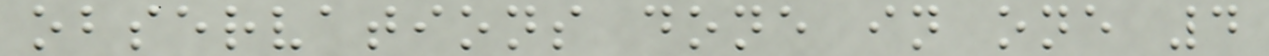observations done in one 4
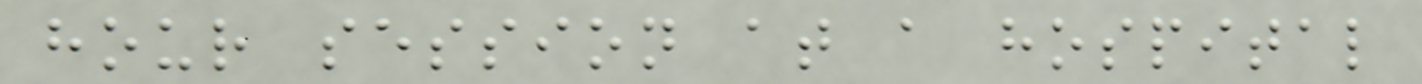hour session at a hospital
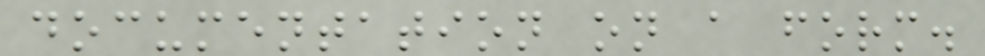documentation on a form.
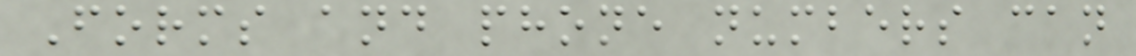Forms and phone numbers can
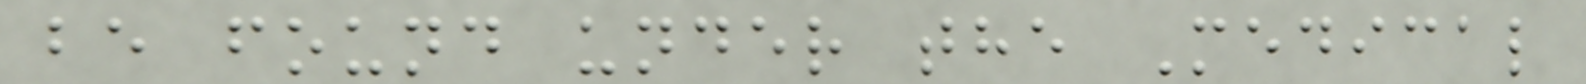be found under the Medical
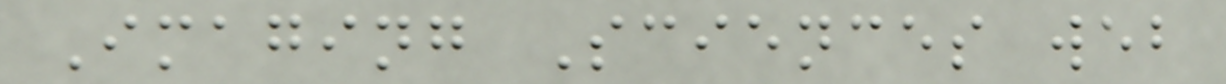Imaging Sciences web
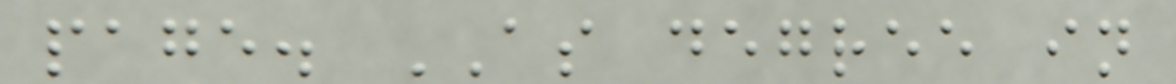page. AS degree in
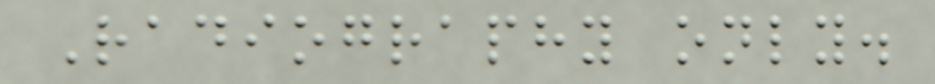Radiography only.
